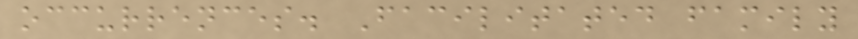occurrences. Facilitated family
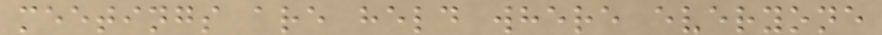meetings are held where everyone
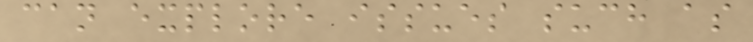can explore issues such as
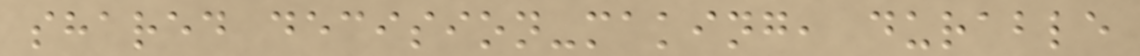shared decision-making, durable
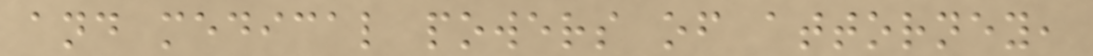and medical powers of attorney,
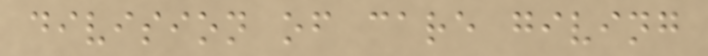division of care giving
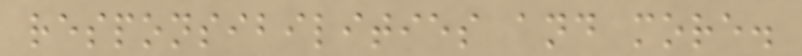responsibilities and more.
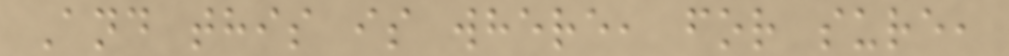And this is where, for sure,
